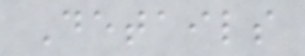Details
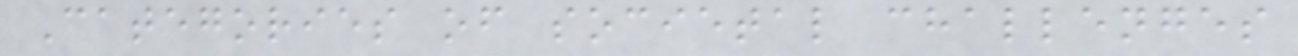Categories of societal challenges
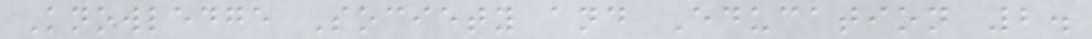Knowledge Society and Education 2.
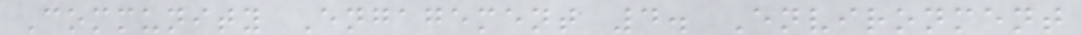Community Engagement 4. Environment
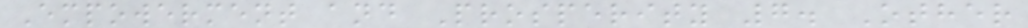Empowerment and Prosperity 7. Other
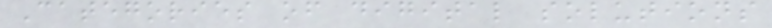Categories of digital solutions
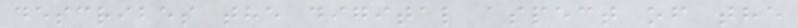describes the digital aspect of the
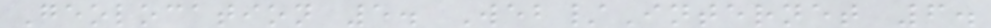Geolocation 5. Web/Internet 6.
